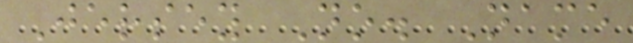Jersey No. Name
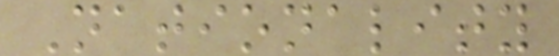Nationality
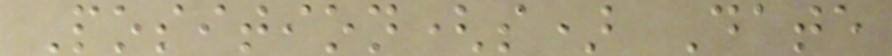Position(s) Date
